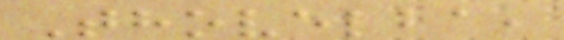Thovelba,
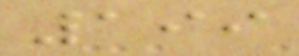199
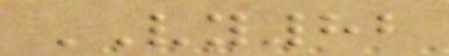VY82
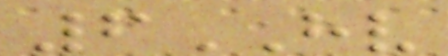6HV
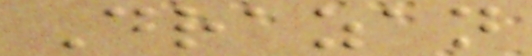Drazan
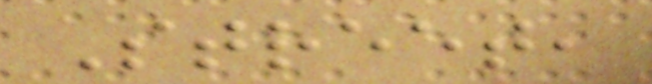Street,
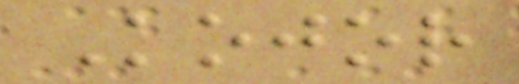Kojor
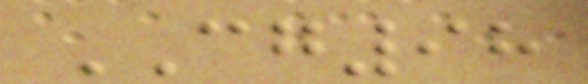CG98
